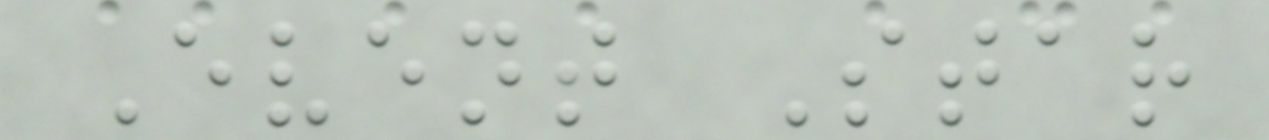Event Star
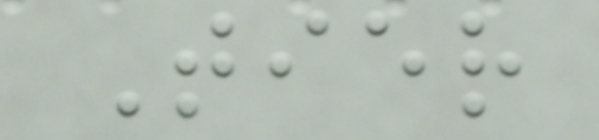Tier
